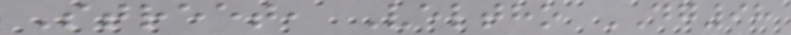Street, Veltho DG98
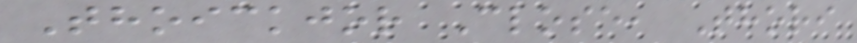Thoickjor Close, Thori
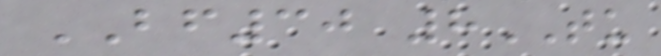BF30 8TU
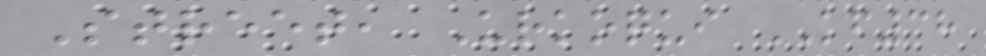Street, Urkoqui KF38
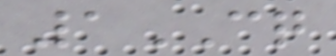1CQ
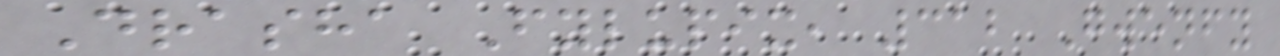Drasha Fylupix, 312 Gwenfy
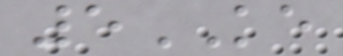5KE
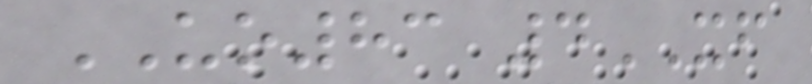UO83 4XF
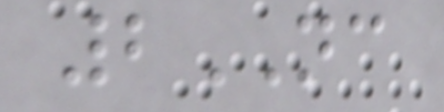2NC
